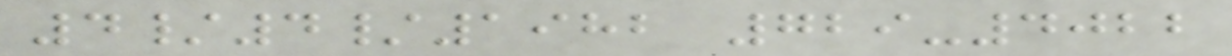4/4/1982 729-4022
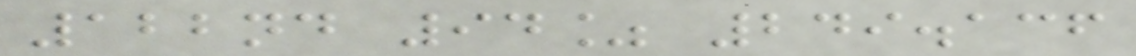122nd 94% 249.136
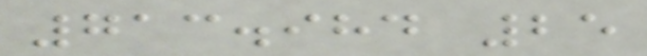713.984 25
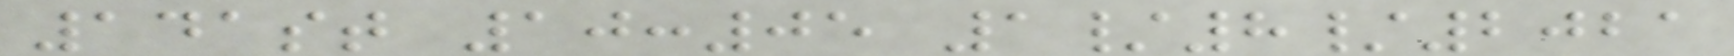141st 10:05 1/8/2021
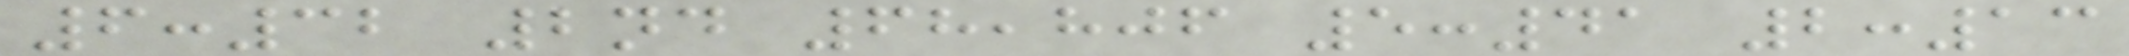6:32 2nd 68,806 5:41 2:13
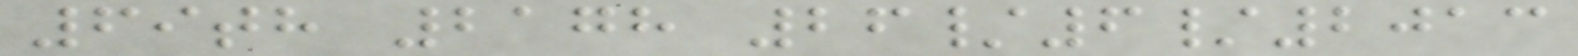69th 2178 26/6/2013
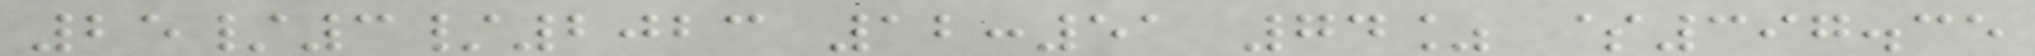25/3/2023 12:51 74% $397.35
